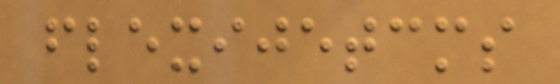flexijetcms
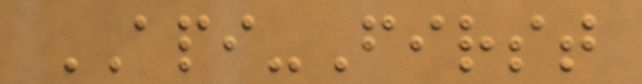API-First
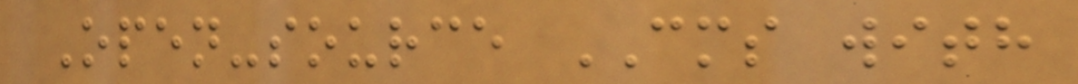Open-source CMS with
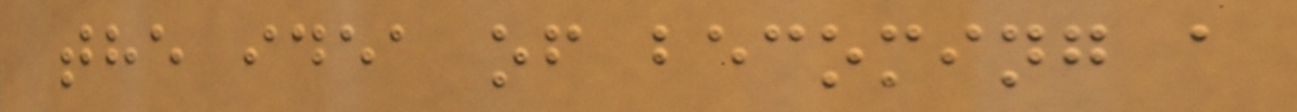the idea of becoming a
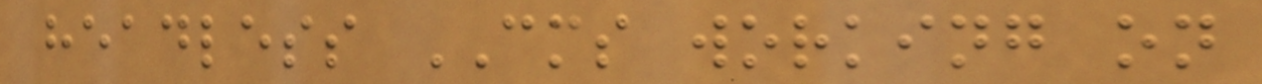headless CMS working on
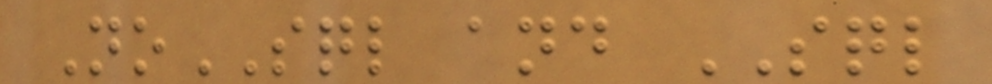NoSQL and SQL
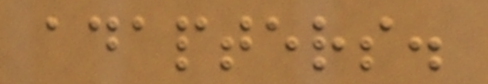adapters.
